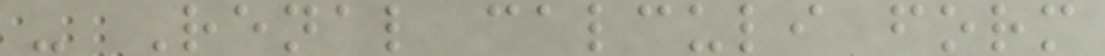- Renal calculi form
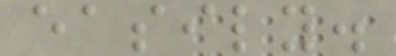easily.
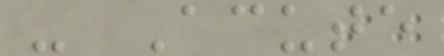- Acute
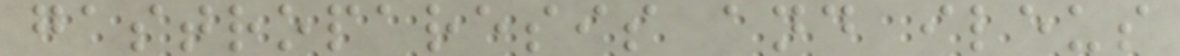gastroparesis and ileus
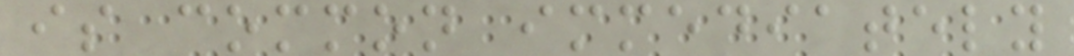is common immediately
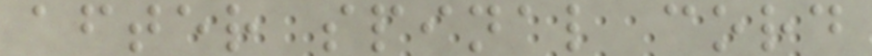after spinal cord
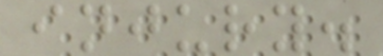injury.
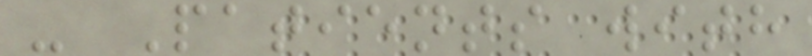- Patients with
